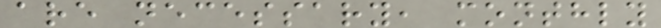are necessary, monthly
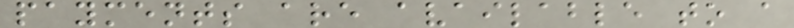payments are available to a
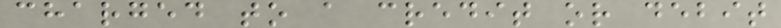charged to a credit or debit
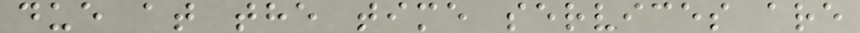due at the time services are
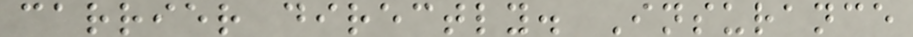carrier directly. Insurance
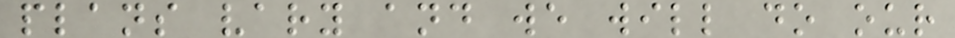plans vary and we will do our
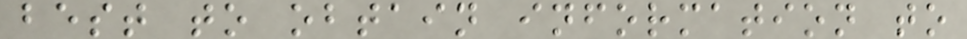best to obtain information to
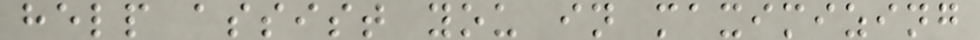help assist you in maximizing
